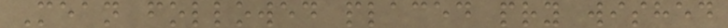Mean followed placed pry wished
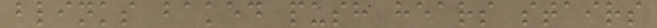blinks baked push hears stairs
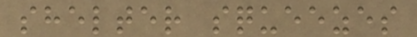shelter squeezes
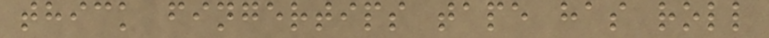thick fingertips tape has roll
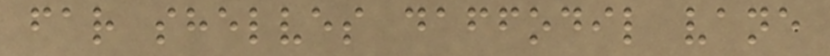far shelves daffodil vane
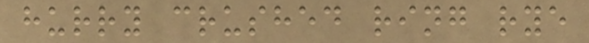hurry crushed ring rye
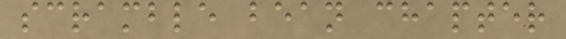scramble bean chapter
